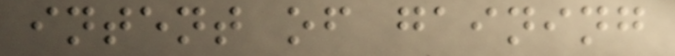intent of gaining
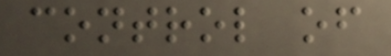control of
